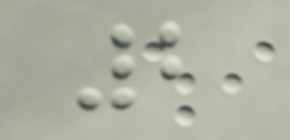2
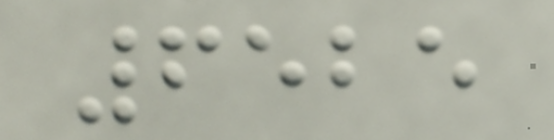6525
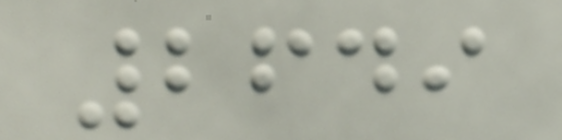2649
